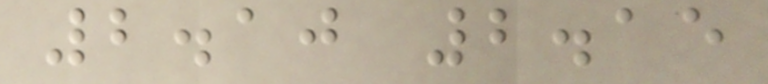2.10 2.15
